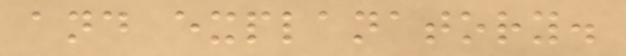and explanatory.
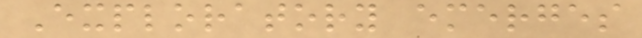Exploratory emerges
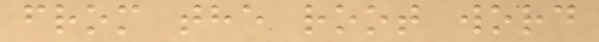from the root word
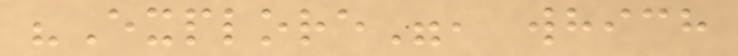"Explore", which
